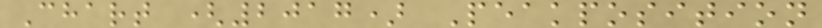Chart (2017) Peakposition
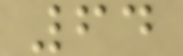64
